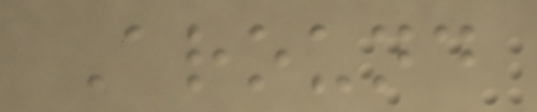Around
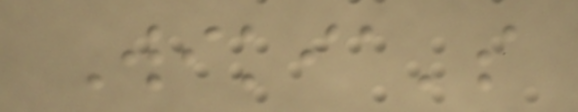Wikia's
